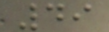49
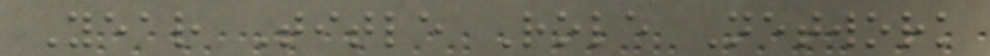Year Title Role Network
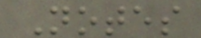Notes
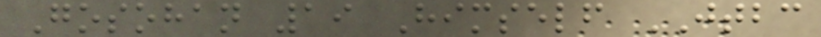Gosohan 19 Himself JTBC
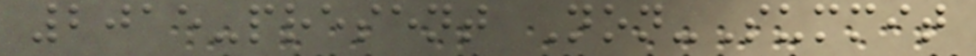2015-present Non-Summit
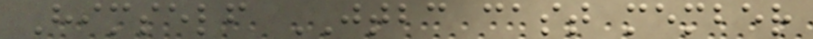Himself JTBC cast member
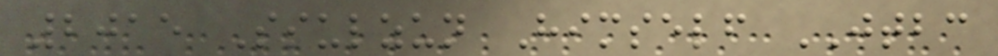2015 Ssulzun Himself JTBC
